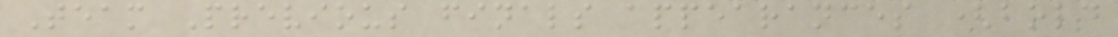Team Previous finals appearances (bold
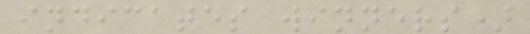indicates winners)
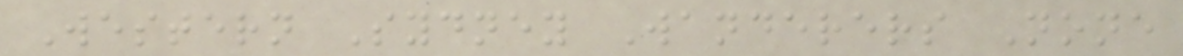Western Sydney Wanderers None
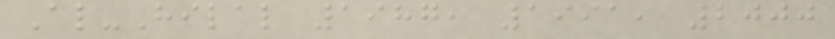Al-Hilal 1987, 1991, 2000
